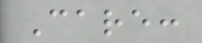Care:
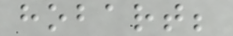hobart;
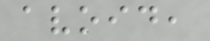avoid,
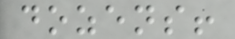dozens!
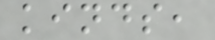kinds,
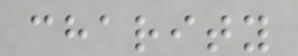charity
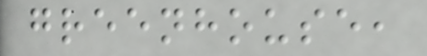greenhouse,
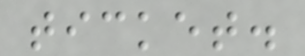ticket.
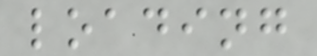loading
